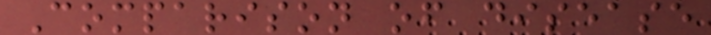Comparison of disease
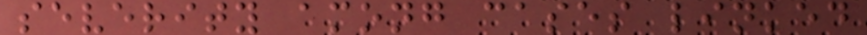severity among cases linked
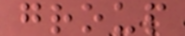group
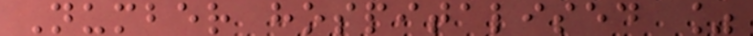Number hospitalised %
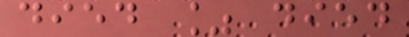died % died
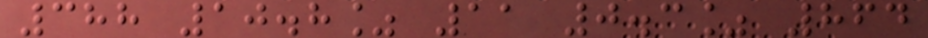388 10.8% 11 0.3% 864
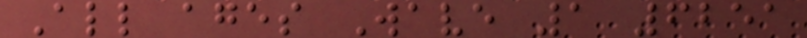All ages Wave 1 6251
